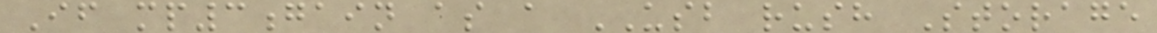If mp3gain as a USB rush Storage
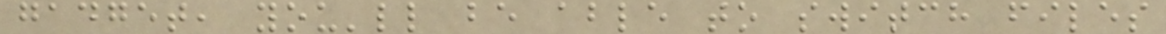gadget, you'll be able to switch files
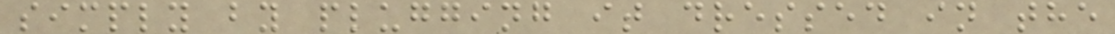simply by plugging it dressed in the
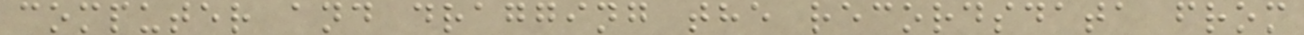computer and dragging the recordsdata from
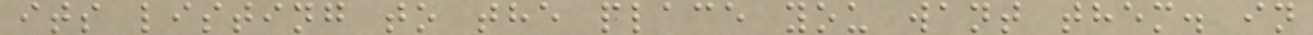its listing to the place you want them. in
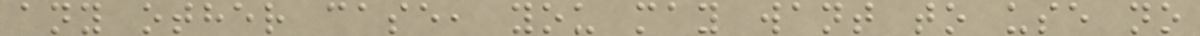any other case, you may want to use no
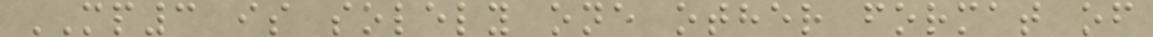MP3 is solely one other format of
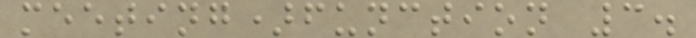meeting)function 3.
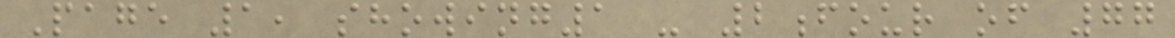Page 1, showing1 - 2four of 77
